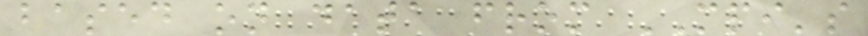based on data from MPI's
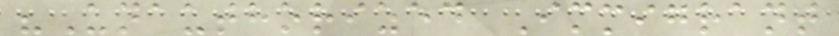"Unauthorized Immigrant
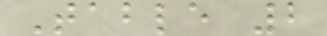Table 2
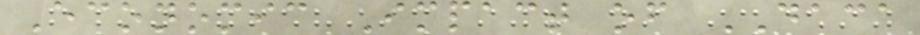Economic Impact of DACA
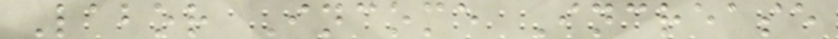Labor Income Increase
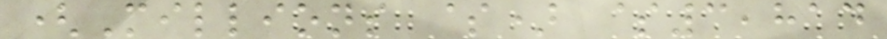(Millions $) $3,814
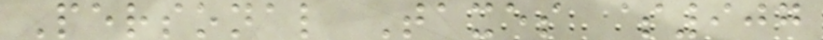Personal Taxes $907
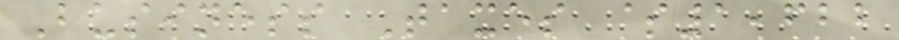Business Taxes $1,622
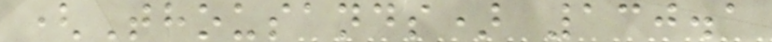(Thousands) 130.1
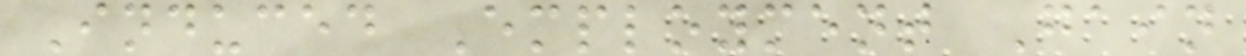Induced Employment Gain
